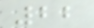22
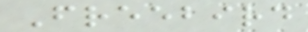Freebird
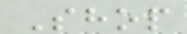Shop
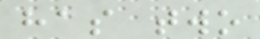has two
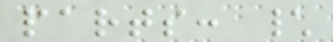parts: \
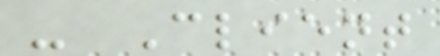- Client
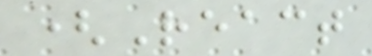(React
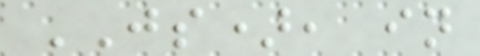JS), in
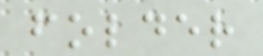folder
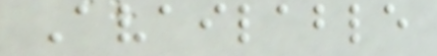Available
